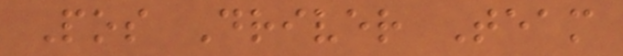Pos Driver Team
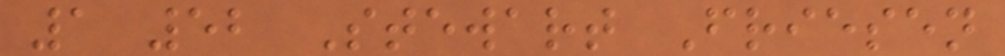1 52 Stewart Friesen
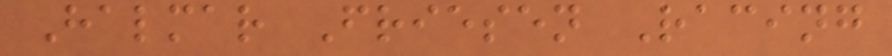Halmar Friesen Racing
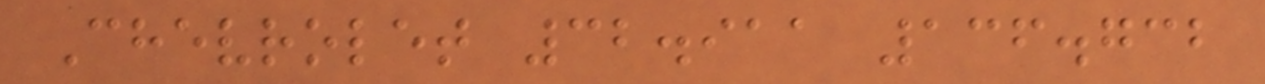Chevrolet 32.911 136.732
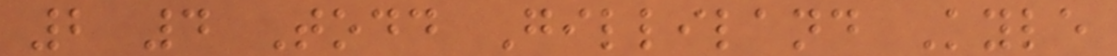2 4 Todd Gilliland Kyle
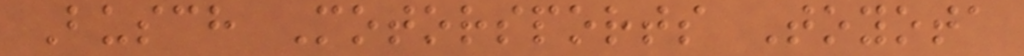Busch Motorsports Toyota
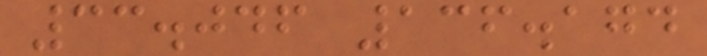33.046 136.174
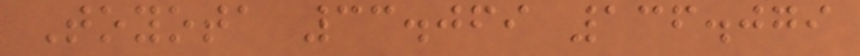Toyota 33.069 136.079
